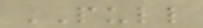PULL
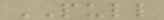PULL
